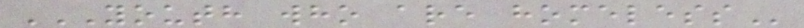YOUTH WHO ARE HOMELESS
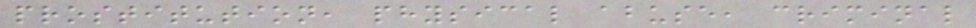prostitution, physical abuse, criminal
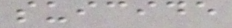suicide
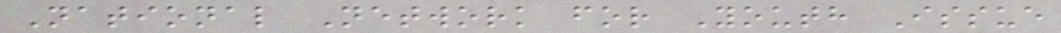National Network for Youth Issue
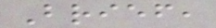Brief,
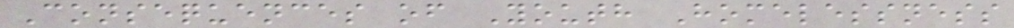Consequences of Youth Homelessness
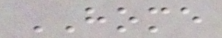HOME
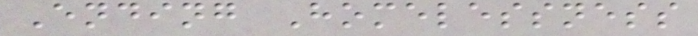Ending Homelessness
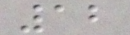12
